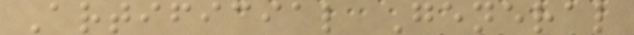Artificial General
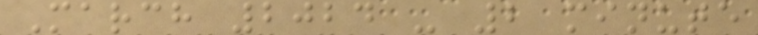March 2024 - 2 minute
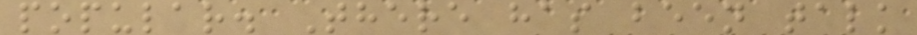popular. There has been talk
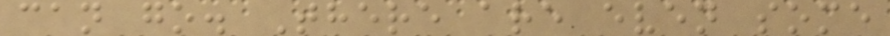can go. There are even some
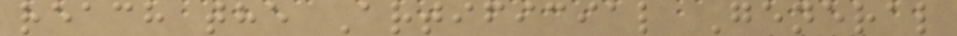reach the Artificial General
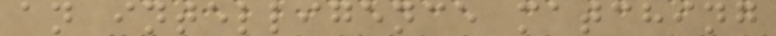an intelligence matching
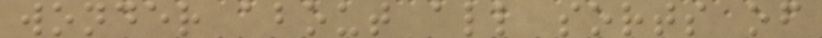wonder about all sorts of
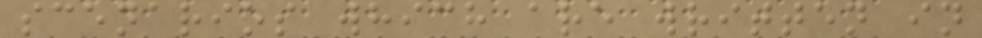scenarios which are written in
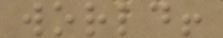world!
